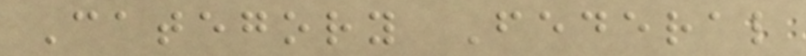Category Federal
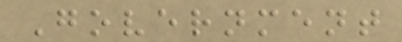Government
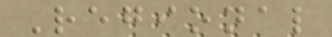Regional
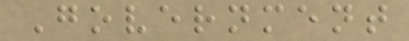Government
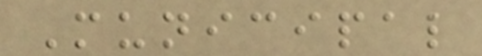Municipal
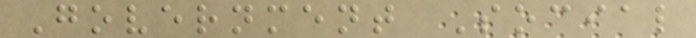Government Social
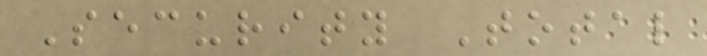Security Total
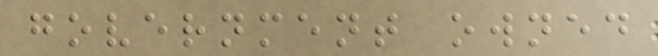government owned
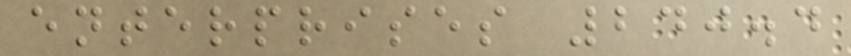enterprises 240.4
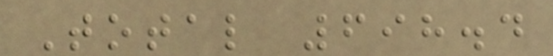Total 698.4
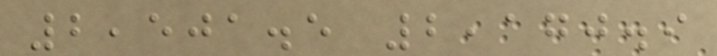2,501.5 2,170.9
